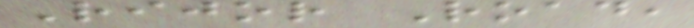Rijor Road,
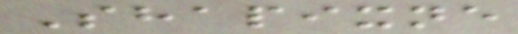Shapixne
